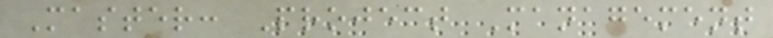Master: Project Management
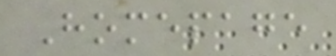Homepage
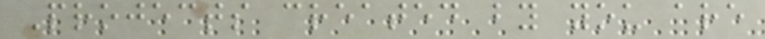Projects created by you are
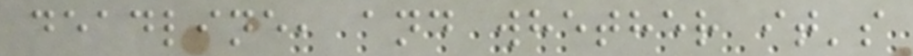deadline, and whether it's
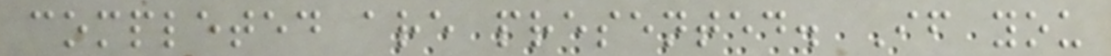completed are presented. If you
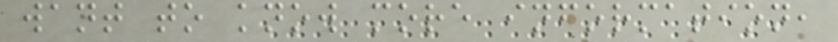want to know more information,
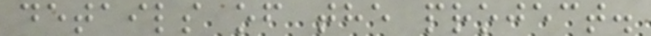details of the project.
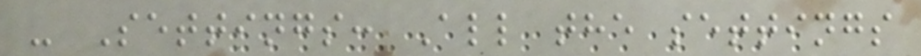- Settings: All the settings
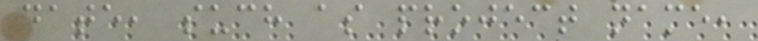date, such as project name,
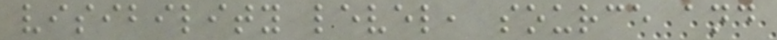visibility level, source and
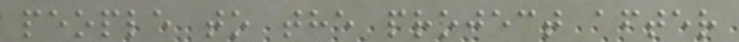people to the project after
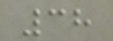38
